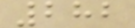282
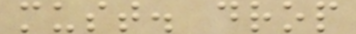must. drop
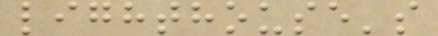lighthouse's
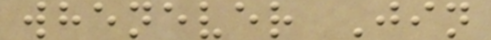whenever Jin
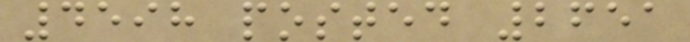4598 posted 2651
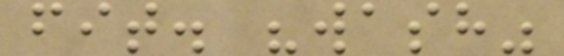fit. "wash"
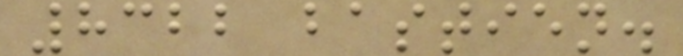8322 bastien.
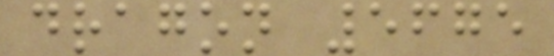dragon 5675
